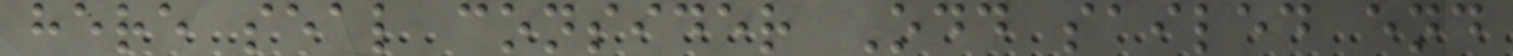here seal consider Odd sailed end
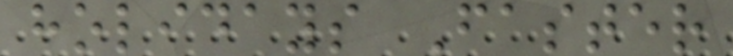holidays Faster
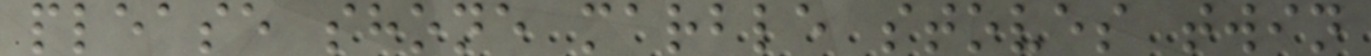please shone marble stoves twin
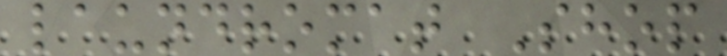laundromat Shop
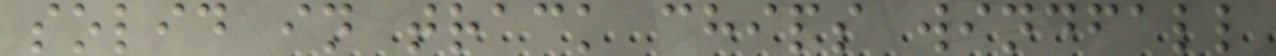solid in track chips windfall
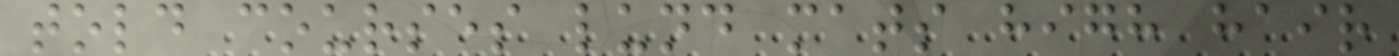told courses lund mats high hair
